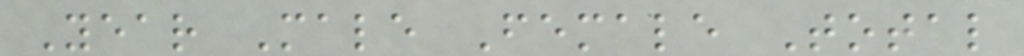Year Male Female Total
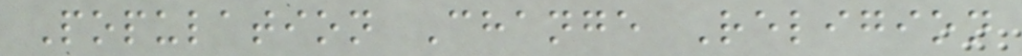Population Change Religion
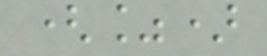(%)
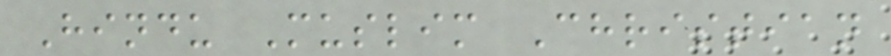Hindu Muslim Christian
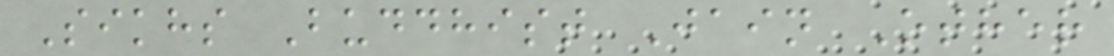Sikhs Buddhist Jain Other
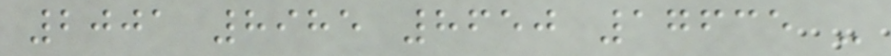2001 8985 8650 17635 -
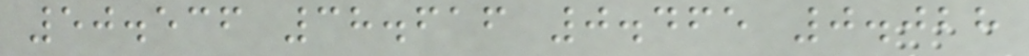50.536 38.616 0.465 0.028
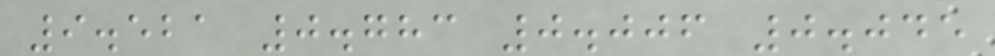9.521 0.783 0.006 0.045
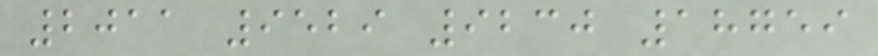2011 9529 9230 18759
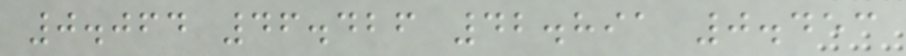0.064 46.426 42.891 0.453
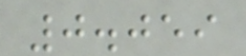0.059
